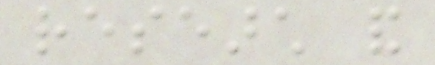research and
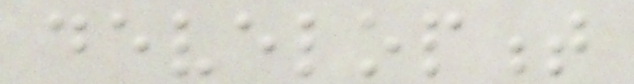development
